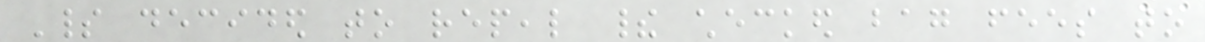Spirit decided to repeal their checked bag fees to
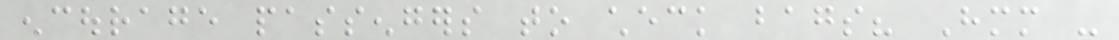encourage passengers to check bags? Hmm -
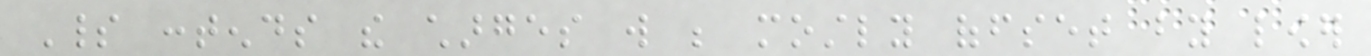Spirit contends the charges will be mostly offset by lower
